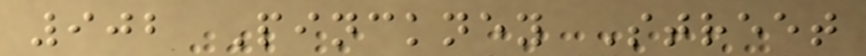902 Pinckney Street
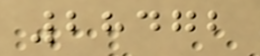28472
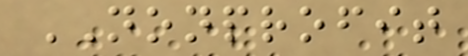NONPROFIT
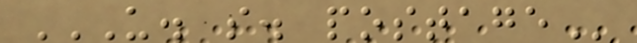U. S. POSTAGE
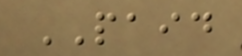PAID
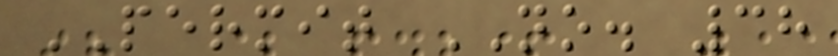PERMIT NO. 38
